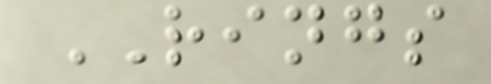RINGS
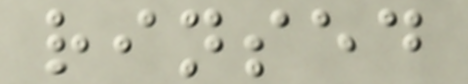rinsed
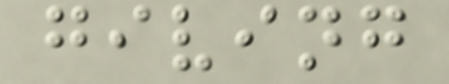giving
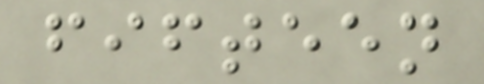fifteen
